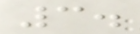3.
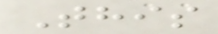This
